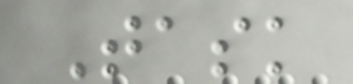Task
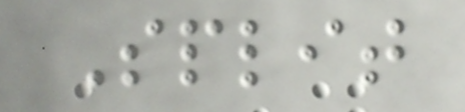Split
